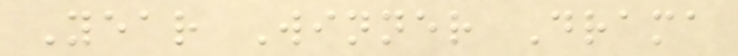Year Winner Drama
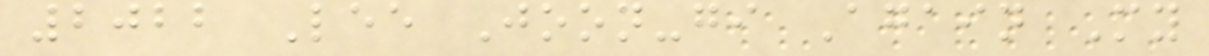2022 Lee Joon-gi Again My
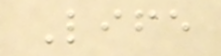Life
